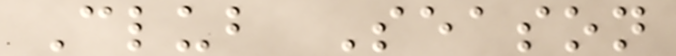Club Season
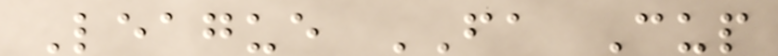League FA Cup
